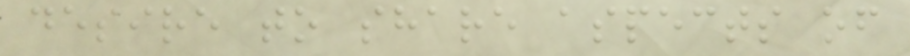desire to share aspects of
